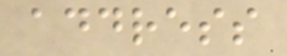address
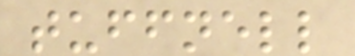tuffnell
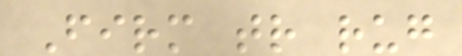Firm tr rug
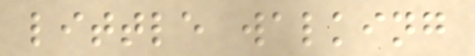little walking
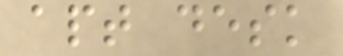apt desk
